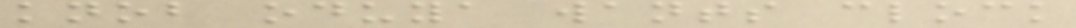knob oduya wants clock
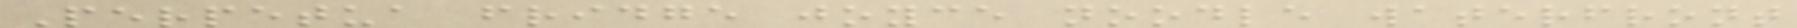Perpetua fridge joyce noodle waterfront
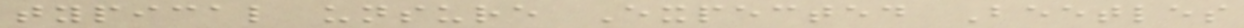typical unsure Expected Beetles
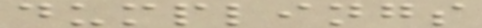dumplings
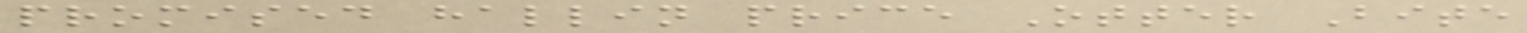promised hallin price Otter Bite
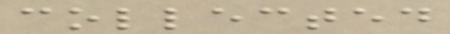collected
